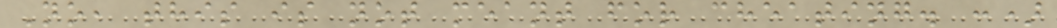No, this is not meant for cheating. :)
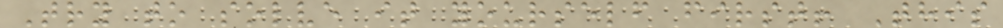Try to solve it yourself first! This
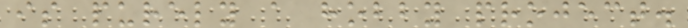is purely a hobby project.
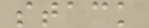stack
